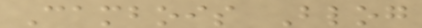Cambois Blog
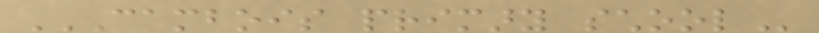CAMBOIS PRIMARY SCHOOL
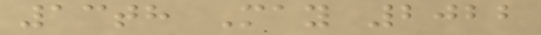13th May 2022
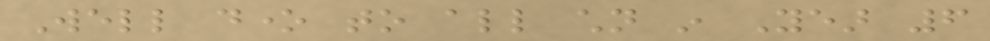Well done to all children in Year 6
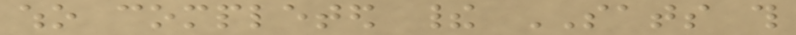who completed their SATS this
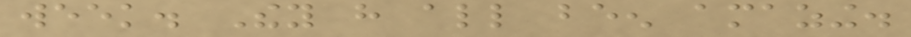week. They have all been amazing.
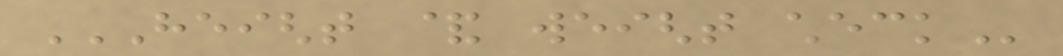HEIGHT & WEIGHT CHECK
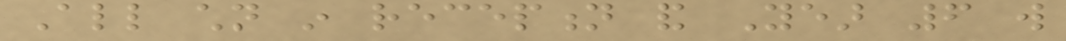All children in reception and Year 6 will
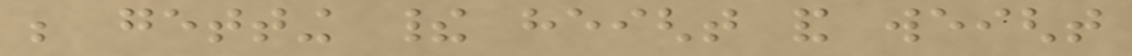be getting their height and weight
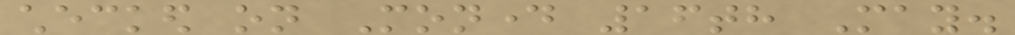checked on Monday 16th May.
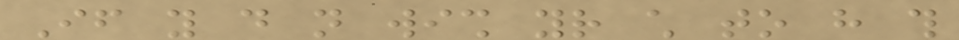If you do not wish your child to have this
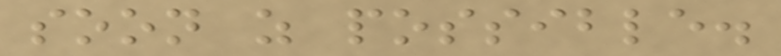soon as possible.
